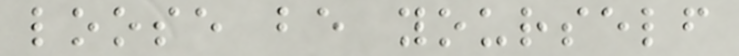loose be yourself
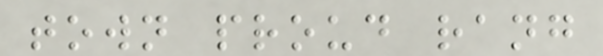town proud rang
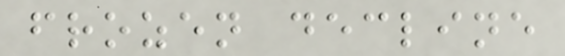frozen decline
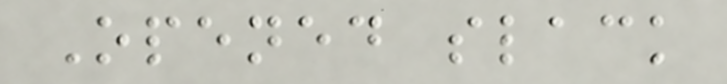Opened slack
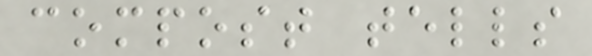compost tells
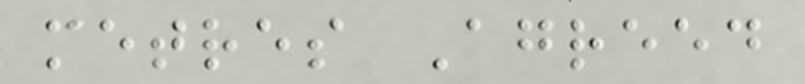metres Agreed
